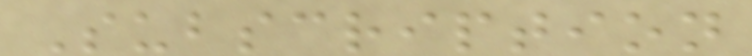Subscription
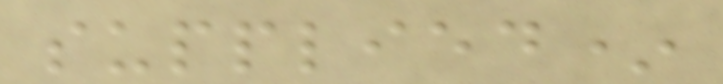supplied*
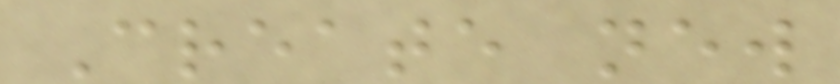Create new
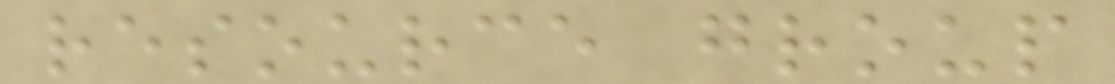resource group
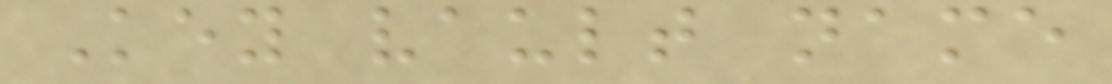Key vault name
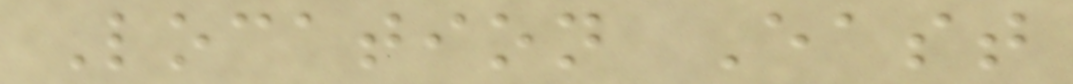Location East
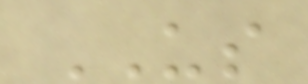US
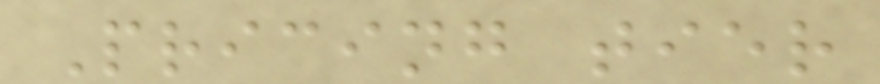Pricing tier
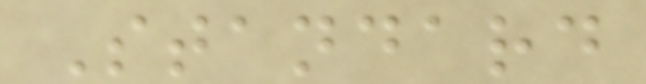Standard
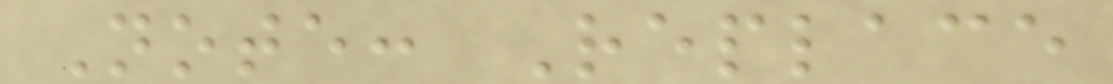Note: Replace
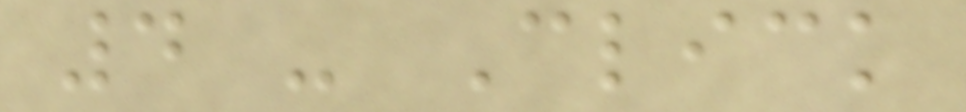4 - Click
